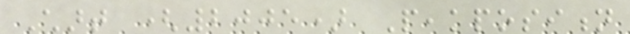Chart (2005) Peakposition
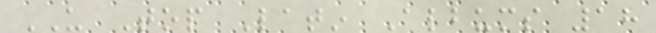US Top Latin Albums 18
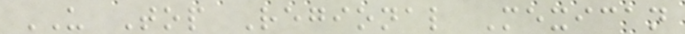US Top Regional Mexican
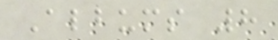Albums 8
